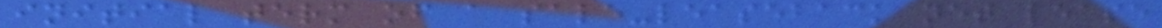initial term of a sale-leaseback net lease
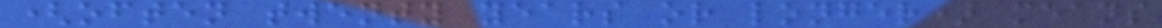(often twenty years or longer) means
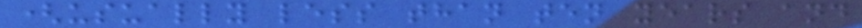(usually less than ten years and
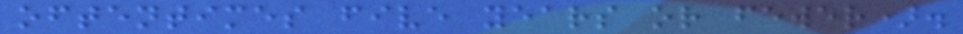oftentimes five years or fewer).
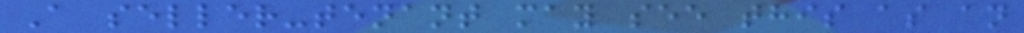A seller-tenant may see this as an
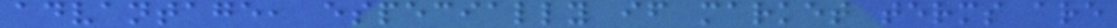advantage, especially if market terms are
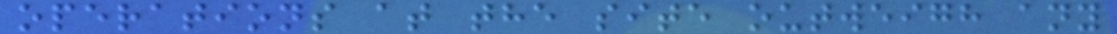operations at the site outweigh any
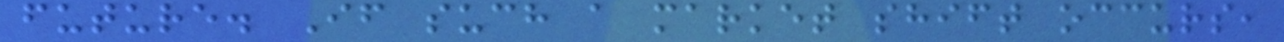future. If such a market shift occurs,
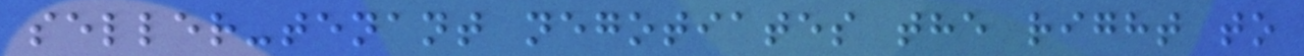seller-tenant negotiates the right to
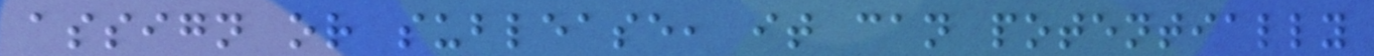assign or sublease, it can potentially
